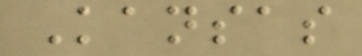Kansas
